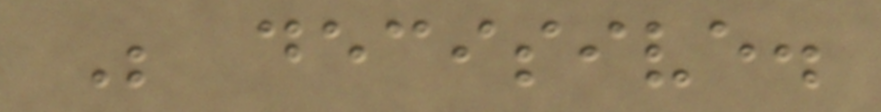Be decisive.
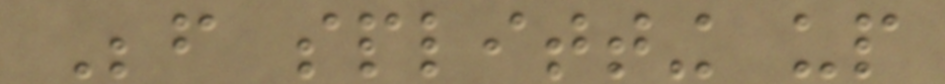Before splitting up
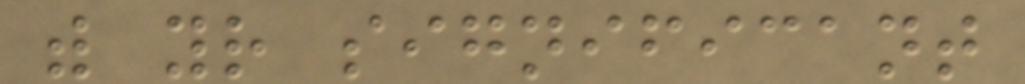with your significant
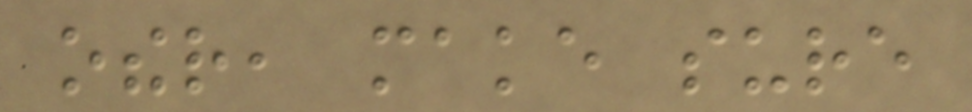other, make sure
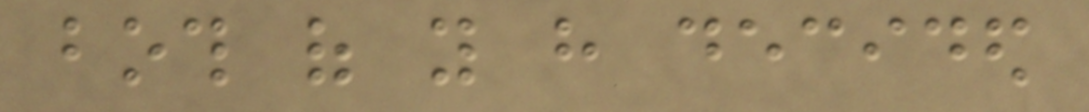both of you have decided
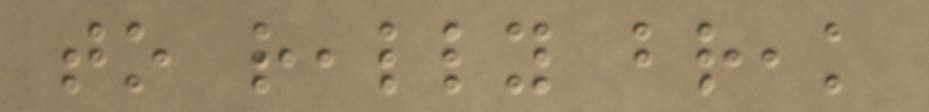to really break
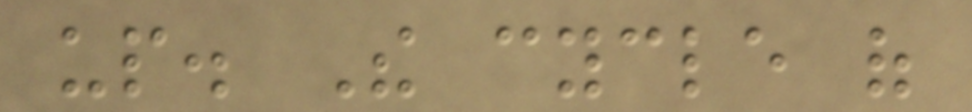up. The cycle of
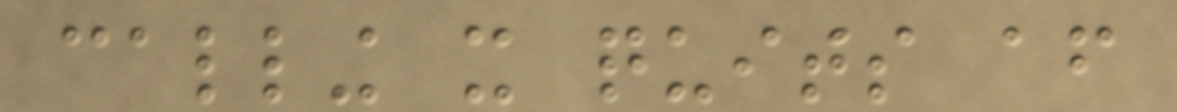calling it quits after
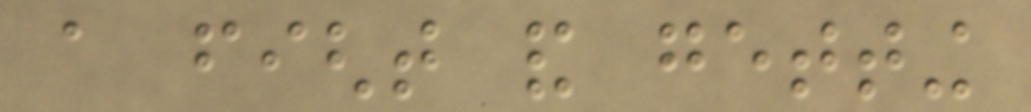a fight and getting
